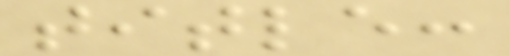title:
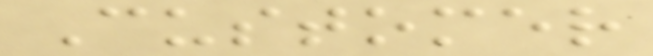Customer
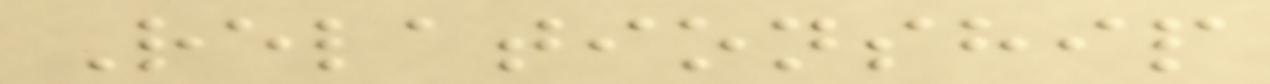Relationship
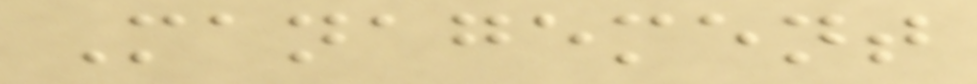Management
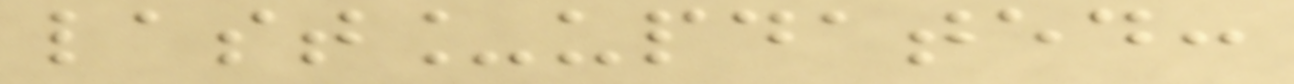last_updated:
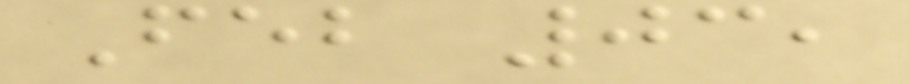Feb 03,
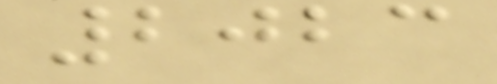2023
